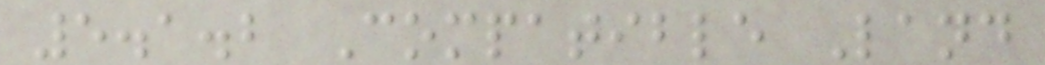5.1.2 Compatible Land
